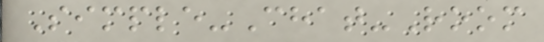Simple-Chat-Room
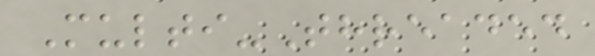Multi-Threaded
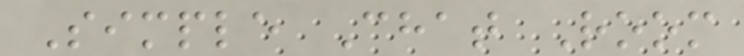Simple Chat Room
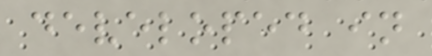developed in
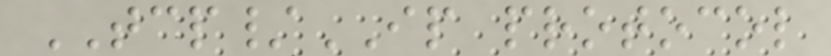TCP/IP protocol
